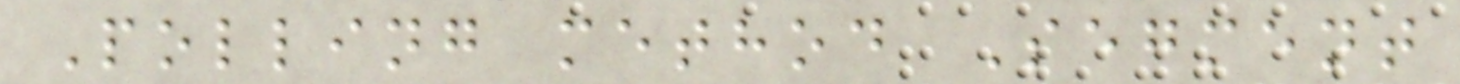Polling method Segment
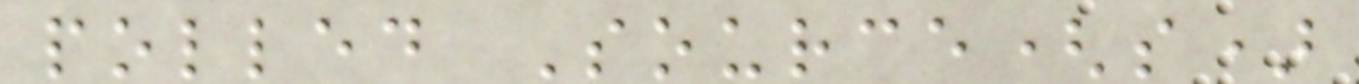polled Source(s)
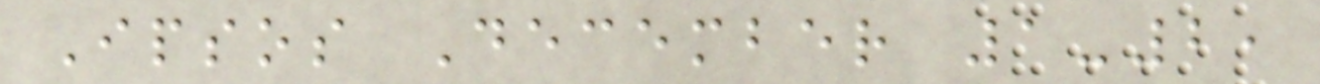Ipsos December 1-2,
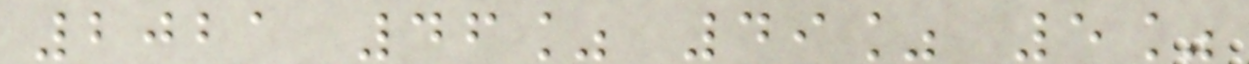2021 46% 49% 5%
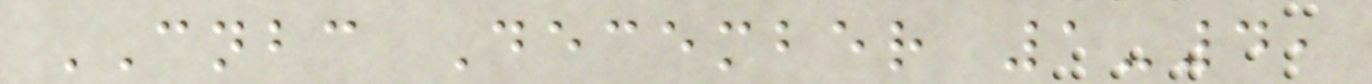CNBC December 1-4,
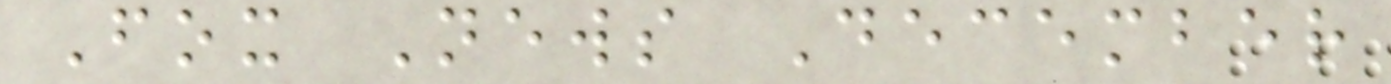Fox News December
